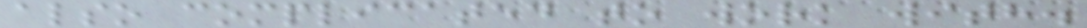also complicated to work with.
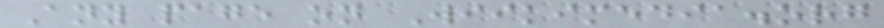Any page on Wiikimedia.org
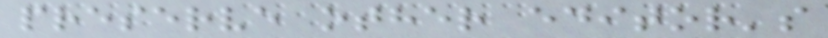preserve other editor's
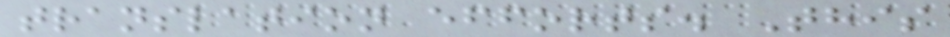translation efforts. This
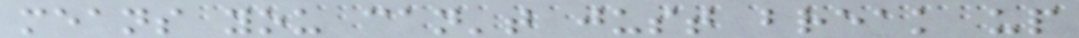means you can't just break up
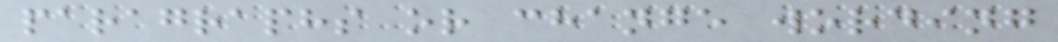paragraphs or change wording
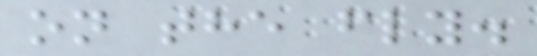on the fly.
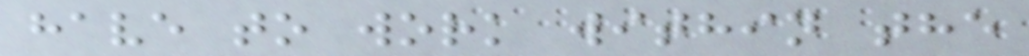have to work within the
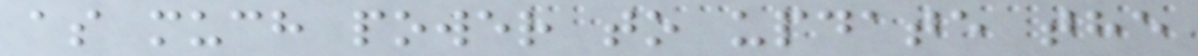as much power to update the
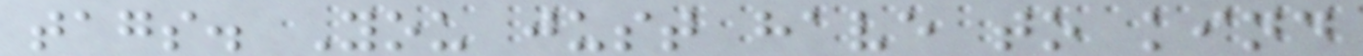tags. You just have to kind
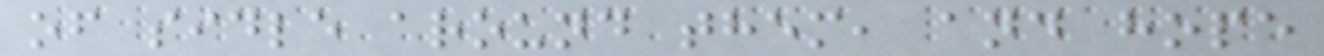of sidle around them, and hope
